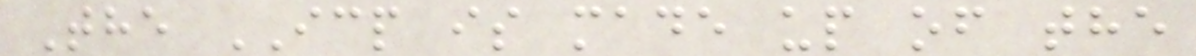The ICP is made up of the
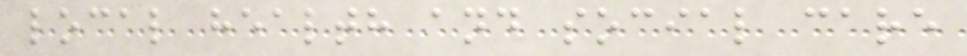local health and social care
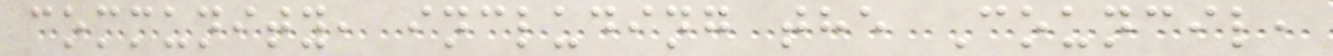community, including the Council,
